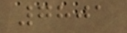7801
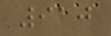910
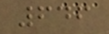646
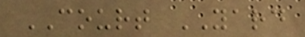COURT YARD
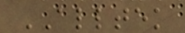ALLTEK
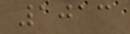1013
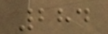284
